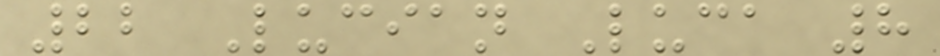22 Lucian Luca 8
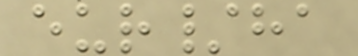eur/ha
